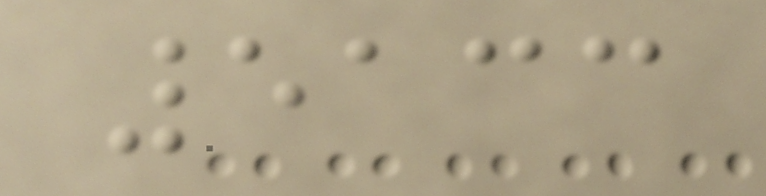5133
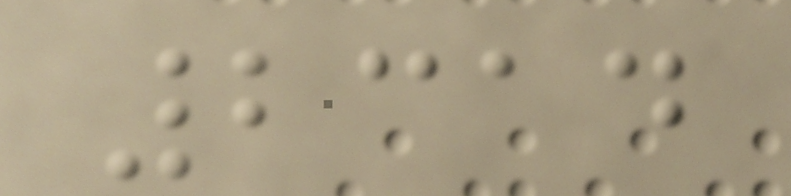2314
